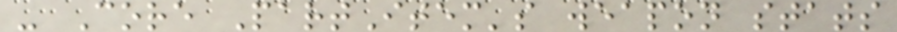- Core PartItem's weapon stats
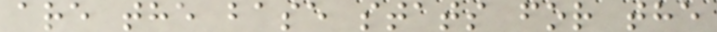are the base stats for the
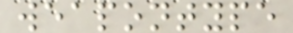weapontype
